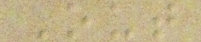Out
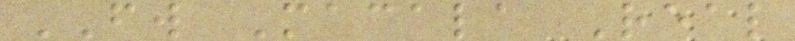FW Macala Real
